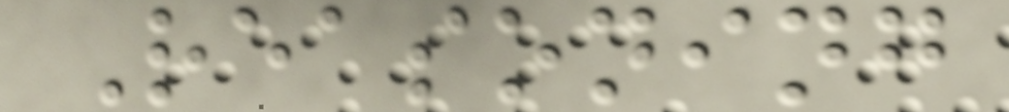Reasoning
